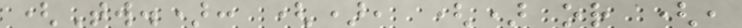(Tw.): (), () or (,
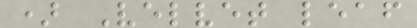) Velvet leaf
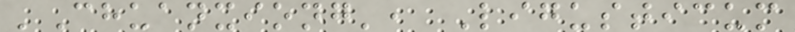'Chuanxiong', Ligusticum
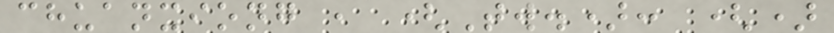chuanxiong , (Tw.): ()
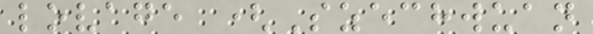lovage (Szechwuan
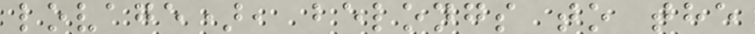lovage), belongs to the
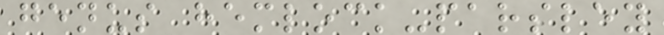genus hemlock-parsley
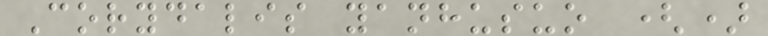Corydalis yanhusuo ()
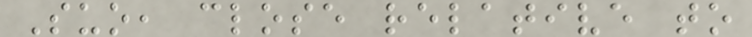Suo, close relative to
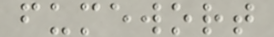fumewort
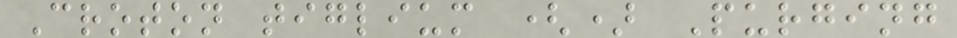Croton tiglium () Purging
